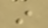in
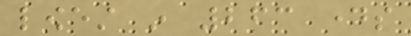lowest in 263 days
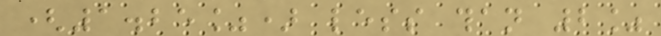(1.25%) less than 2%
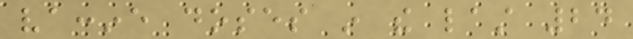vaccine doses in the last 24
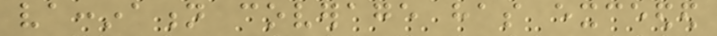vaccination coverage has exceeded
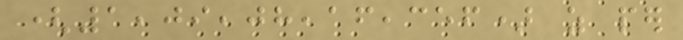(1,09,08,16,356) as per
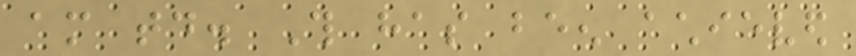am today. This has been achieved
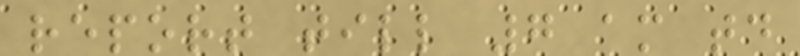report till 7 am today
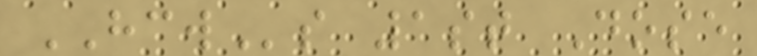HCWs 1st Dose
